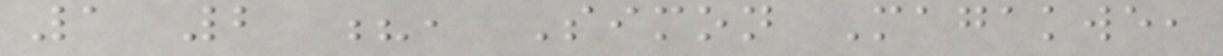1 2 ?, Simon Magakwe,
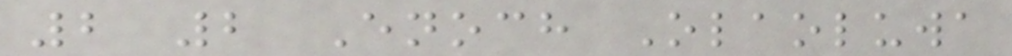2 2 Enoch Olaoluwa
